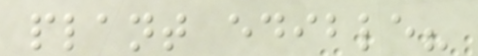plant edible?
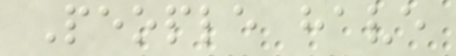People have
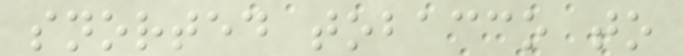snorted tobacco to
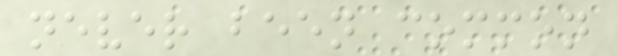never been common
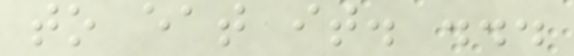to eat it. ...
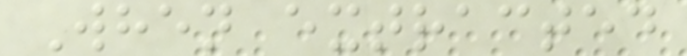When extracted
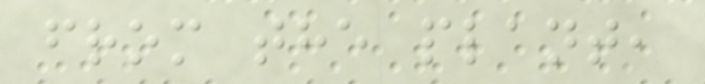from the plant,
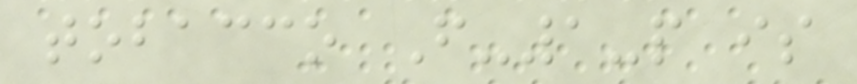tobacco F-1-p is
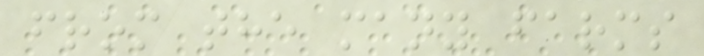from the many farms
